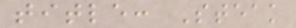title: Steak
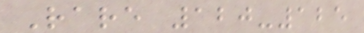Rare 120-125
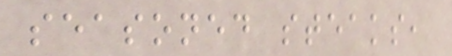seasoned steaks,
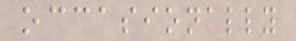occasionally
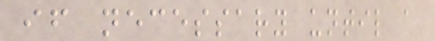if necessary until a
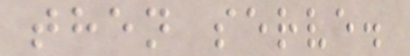then serve.
